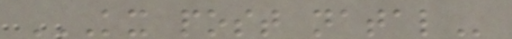KX POST NATAL
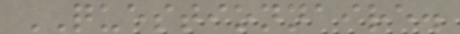QUESTIONNAIRE.
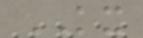KX
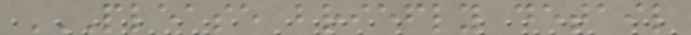PLEASE BRIEFLY DETAIL
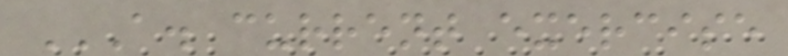A. CURRENT EXERCISE
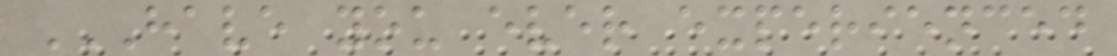HAVE YOU EVER EXPERIENCED
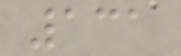131
